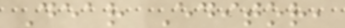Dear Editor,
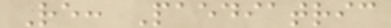Re: Paediatric
